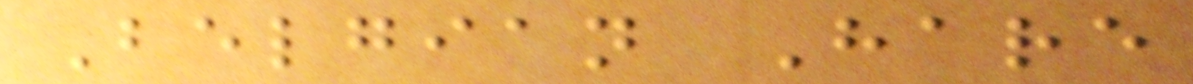Belgian Hare
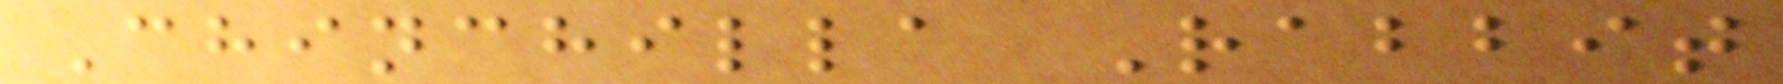Chinchilla Rabbit
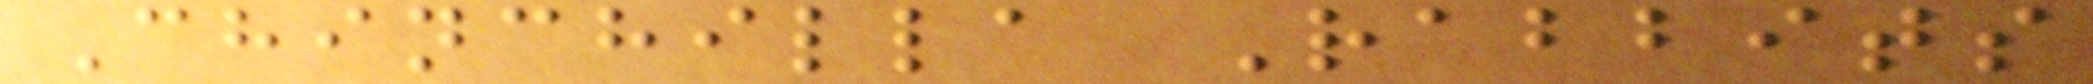Chinchilla Rabbits
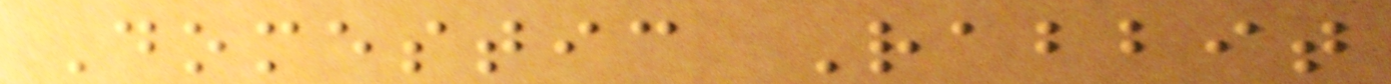Domestic Rabbit
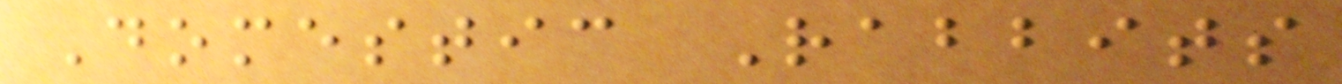Domestic Rabbits
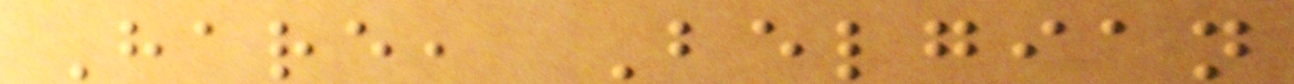Hare, Belgian
